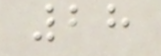28
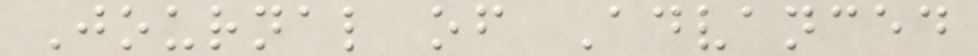Journal of Advanced
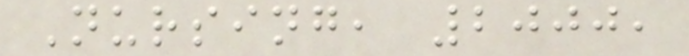Nursing, 2000,
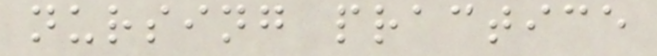nursing practice
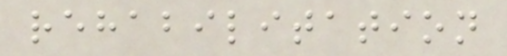rehabilitation
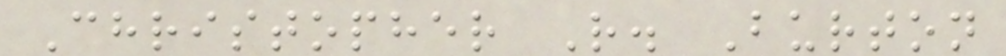Christopher R. Burton
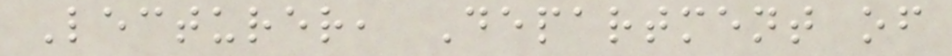Lecturer, Department of
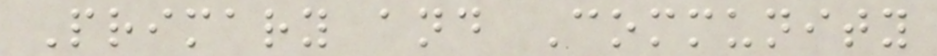Primary and Community
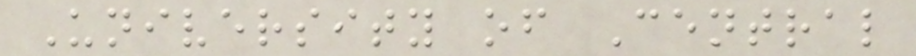University of Central
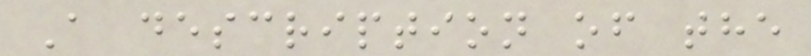A description of the
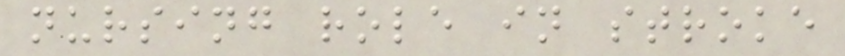nursing role in stroke
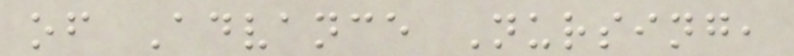of Advance Nursing,
